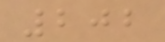202
